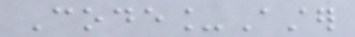Code_Aster
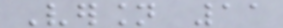Version 11
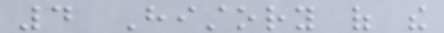4 History of the
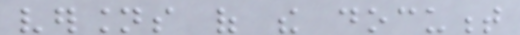versions of the document
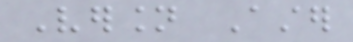Version Aster
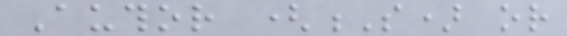Author (S) or
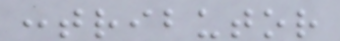contributor
